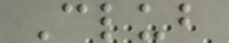Club
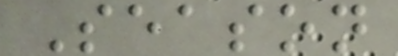Season
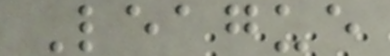League
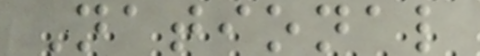National
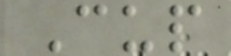Cup
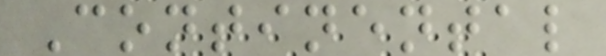Continental
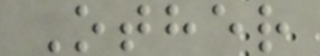Other
